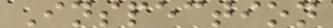Inspection
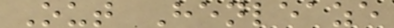Out Henleaze
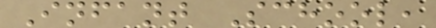Infant School,
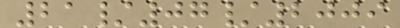21/07/2009
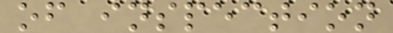of inspection
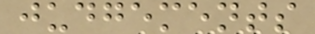judgements
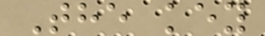The key
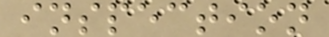inspection
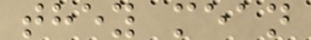they mean
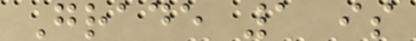Grade 1 is
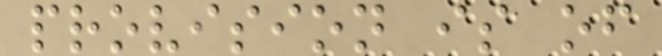provision is of
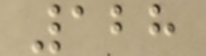128
